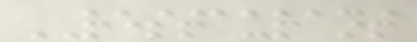RESTAURANT
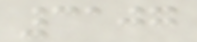3107
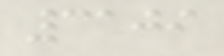3109
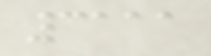3111
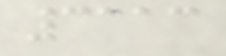3113
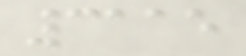3115
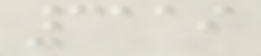3119
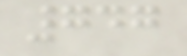747
